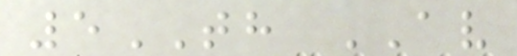5TH AV
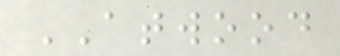ATWOOD
